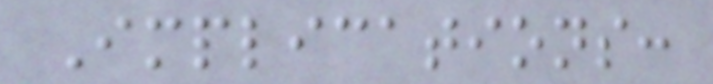Implications:
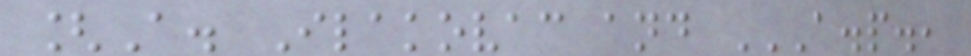[A. Ilakovac and A.P.,
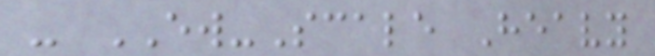- EW-Scale Heavy
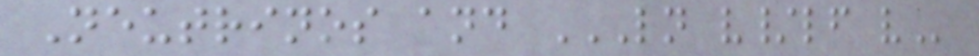Neutrinos and LN V/LF V
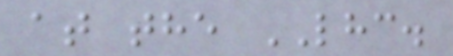at the LHC.
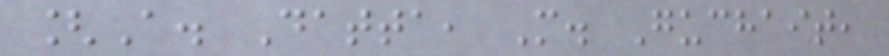[A. Datta, M. Guchait,
